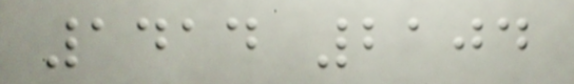1414 2104
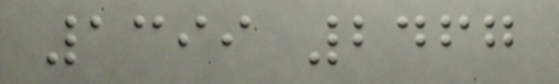1399 2467
